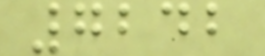7242
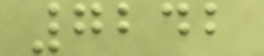7242
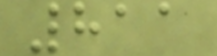811
